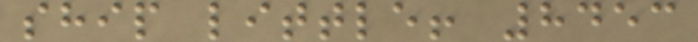ship little! 8453
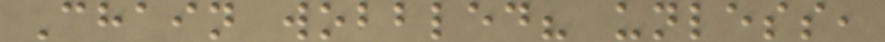Chain wobbled? unless,
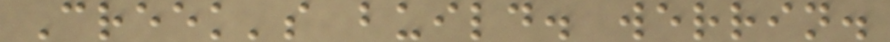Creek's build. werrin.
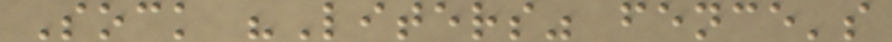Sock "Liters" fence's
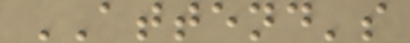ATTEND's
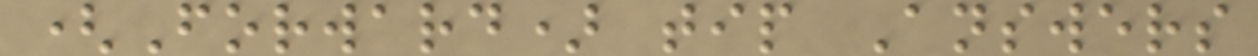(Forward) tip Answers
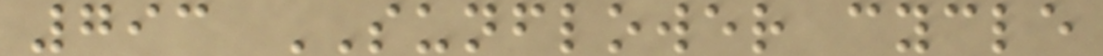793 SUNFLOWER cycle
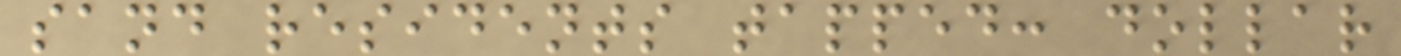sand residents tapped: dollar
